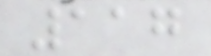117
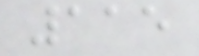115
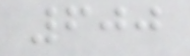600
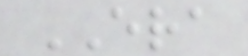ERA
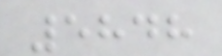5848
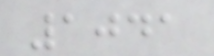1041
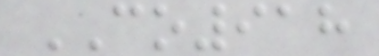CO918
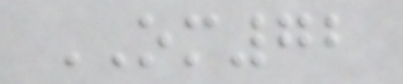OM72
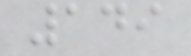149
